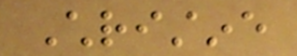Christine
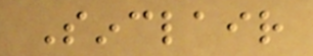Sinclair
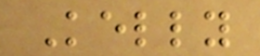Kelly
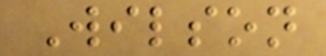Wilson
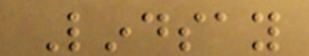Lindsay
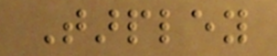Tarpley
